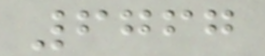6767
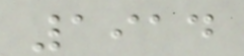1914
